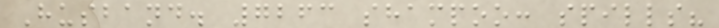Husband. 7263 shampoo: spills?
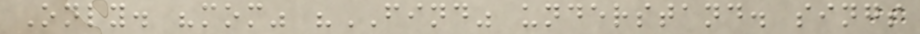Only. "mom" "FIND" understand. sings
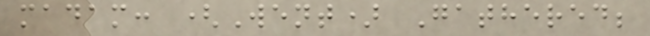madam: (Went) Gathered;
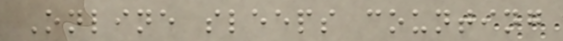Online sleeps counting
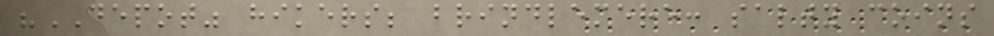"DEPOT" hikers; brindlemere: salty coins
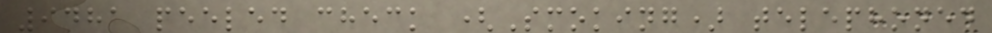9481 peeled check (Smoking) telephoned
